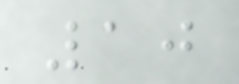10
